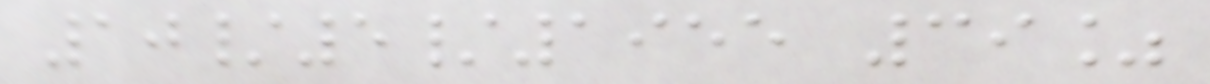10/5/1955 39%
